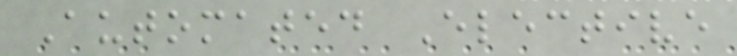Automated Elective
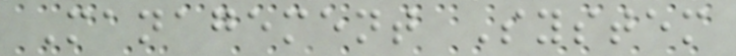Management System
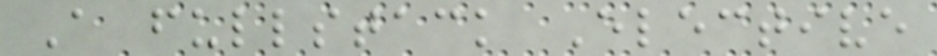A fullstack Elective
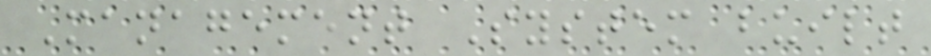Management System built
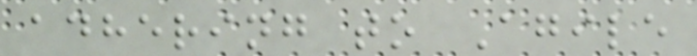adhering to Agile
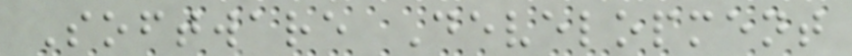Software Development
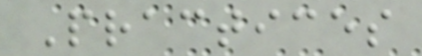Practices
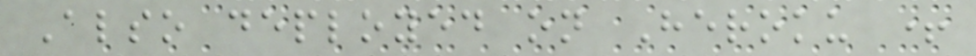Also deployed on Heroku +
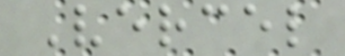Vercel
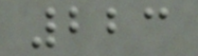223
